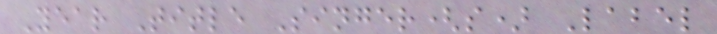Year Title Singer(s) Label
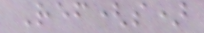Ref(s)
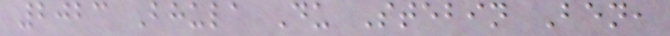2023 Bhula Du Stebin Ben,
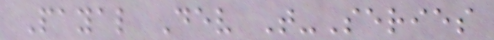Payal Dev T-Series
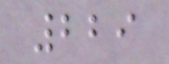229
